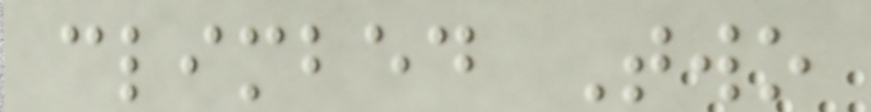climbed Two
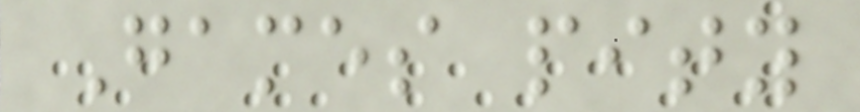Games pity
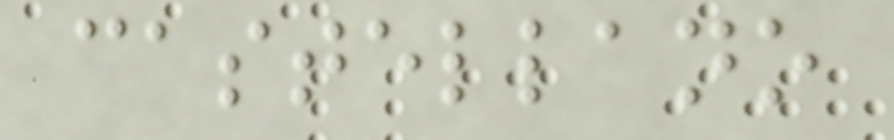castellano
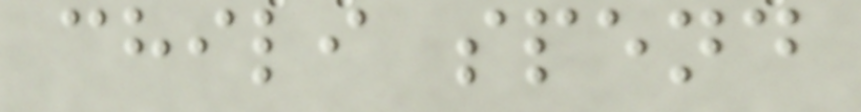chili spend
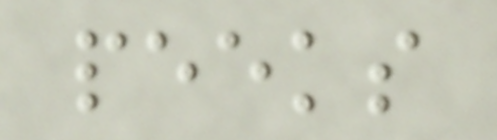peeks
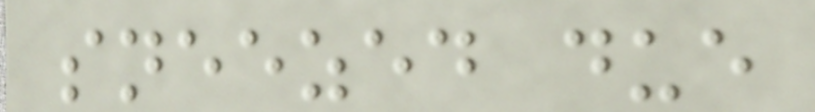sneezed due
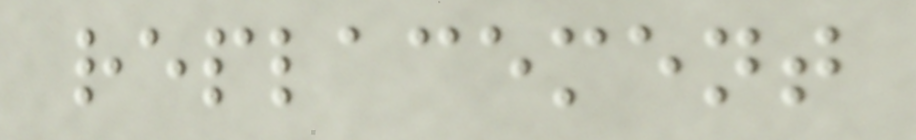replacement
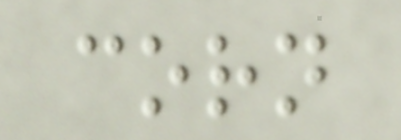corn
